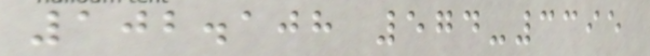102.108 574-3395
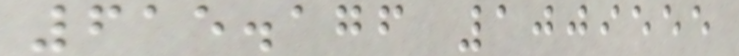615.176 1009555
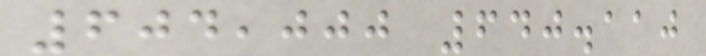604,000 640.110
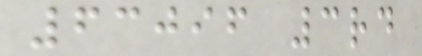63096 3rd
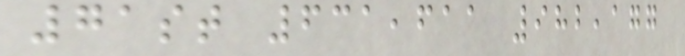71st 631,611 982,177
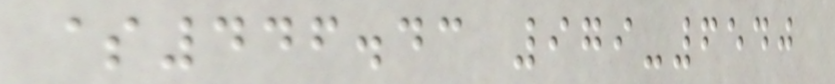$446.43 979-6540
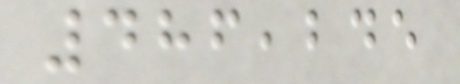486,245
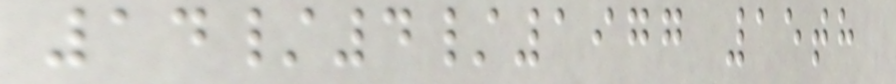14/4/1977 15th
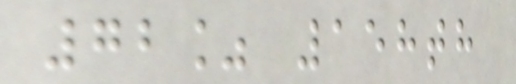72% 158th
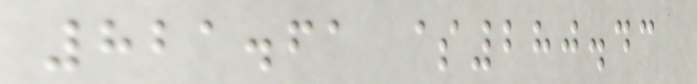821.61 $280.43
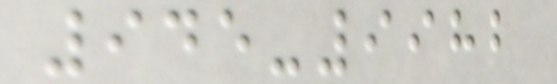945-9982
